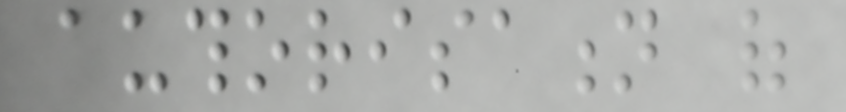authorisation of
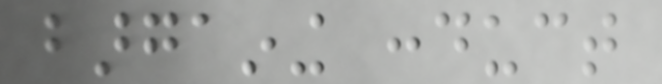bargaining conduct
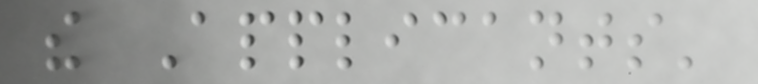the Applicants'
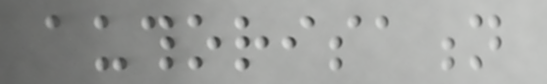authorisation
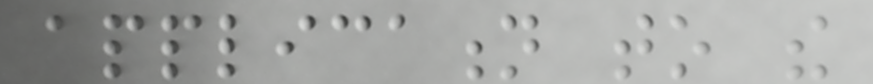application to the
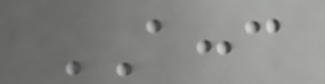ACCC
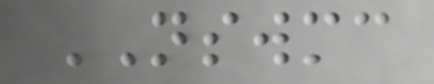NSWMC
